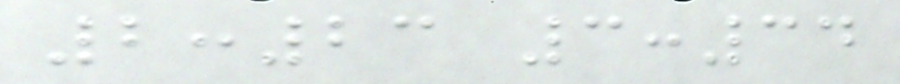2:23 3:34
